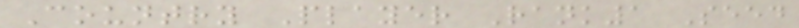Country Player Rank1 Seed
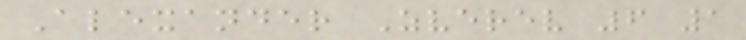Alexander Zverev 6 1
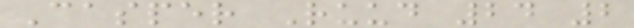Casper Ruud 24 2
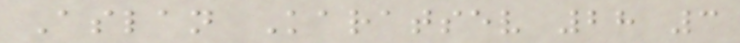Aslan Karatsev 28 3
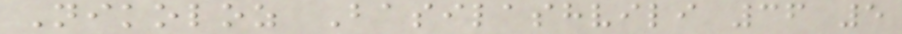Nikoloz Basilashvili 36 5
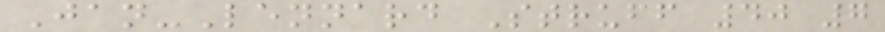Jan-Lennard Struff 40 7
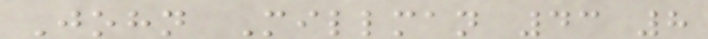John Millman 43 8
